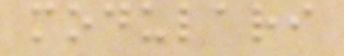modulari
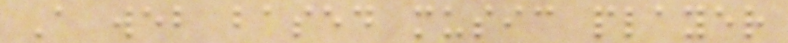A web based music player
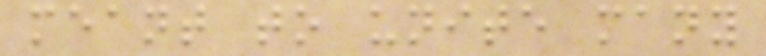meant to unite many
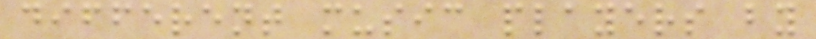different music players by
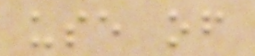use of
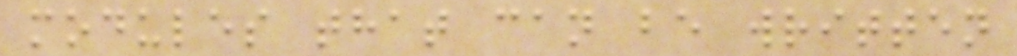modules that can be written
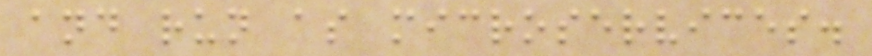and run as microservices.
